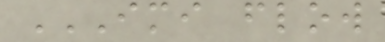IMI FLOW
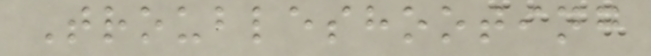Troubleshooting
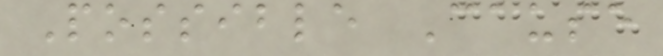Possible Cause
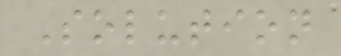Solution
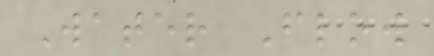Water Flow
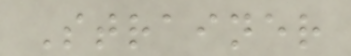Strainer
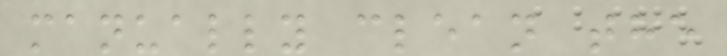manually clean the
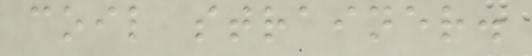coil strainer.
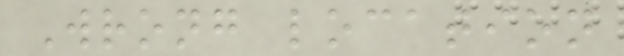Wrong location
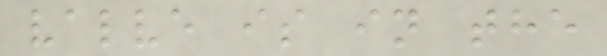valve is in the
